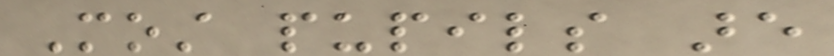Most pupils are
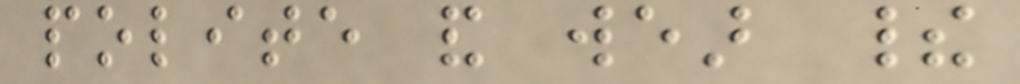polite and wear their
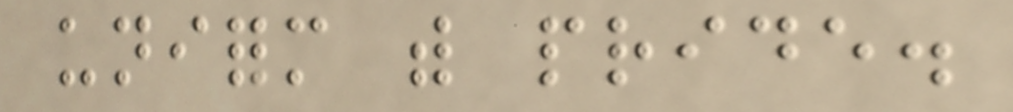uniform with pride.
